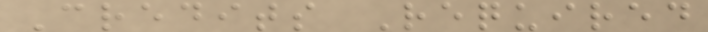Credits Required
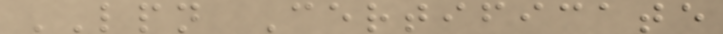LPN Certificate
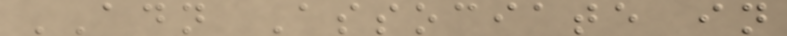ADN Associate in
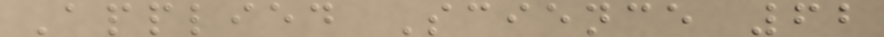Applied Science 62
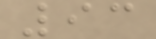93
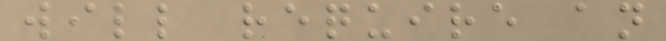will require an
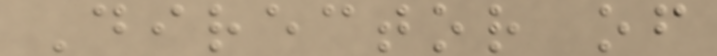Director of
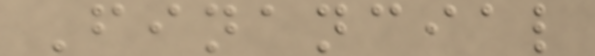Financial
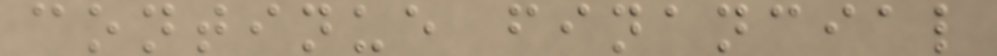continue financial
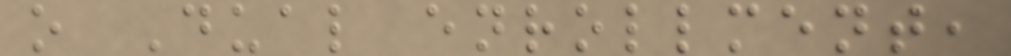o Dual enrollment,
